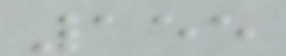155
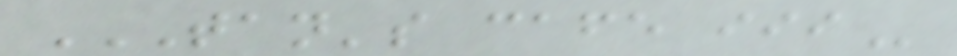TAN'S CAFE III
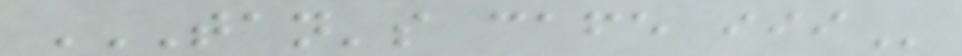TAN'S CAFE III
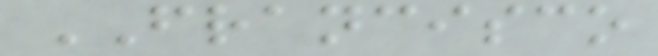FRANCISCO
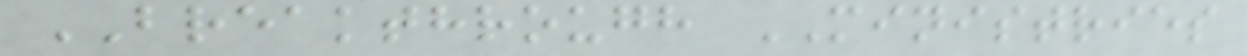BREAKTHROUGH MINISTRIES
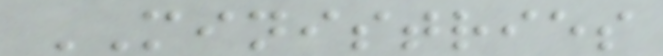MINISTRIES
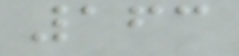163
